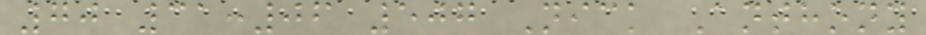70 31:06 507 Nick Anthony
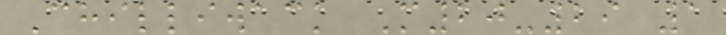Chilliwack M20-29 1
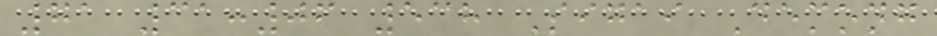71 31:06 538 Sigai Demong
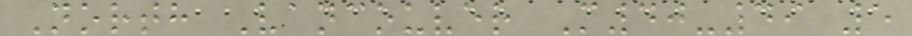North Vancouver M40-49 5
